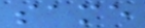same
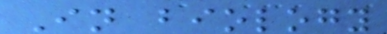In biology
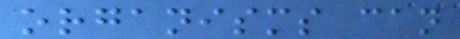organisms can
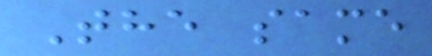The same
